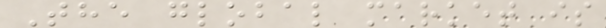The global market is
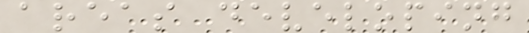areas developing
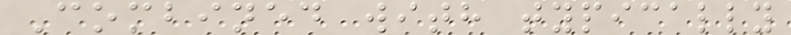Combined with typically
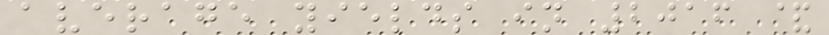average yields in 2016 &
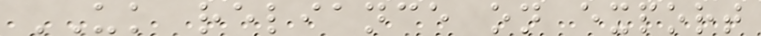UK reliance on export
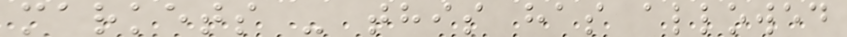markets - this has allowed
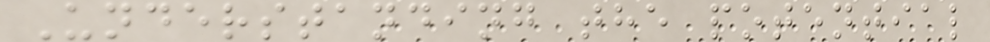Understanding the potential
